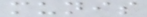munis
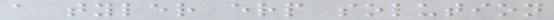a tyler erp solution
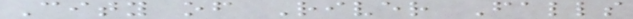City of River Falls
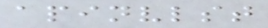apinvlst
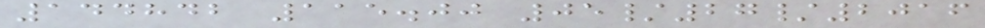144842 115.00 05/27/2016
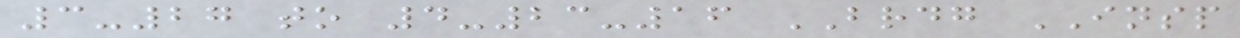3-27 to 4-23-16 BRDG INSP
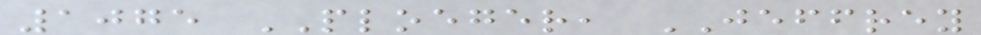1075 PLOEGER, JEFFREY
